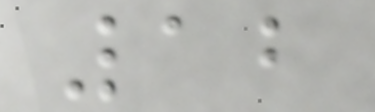12
